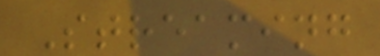Streaming
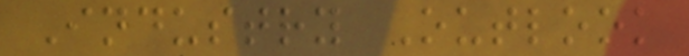Industry Outlook
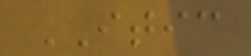ITIC
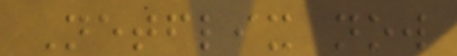Netflix now
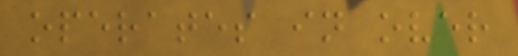operates in over
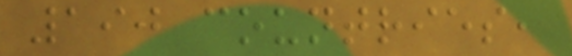190 countries,
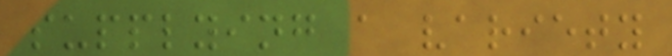supplying a variety
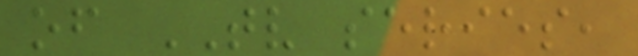of TV series,
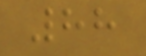88
